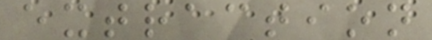extraction
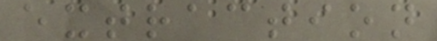extraction
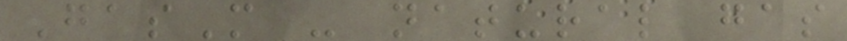GasM - natural gas
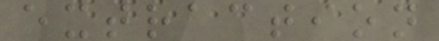extraction
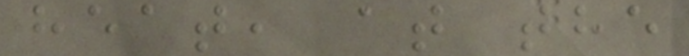heat, at the
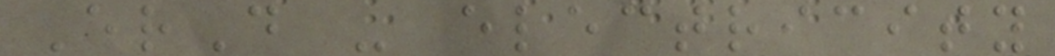ErD - electricity
